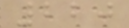220
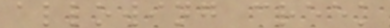allowing creek
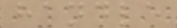handle
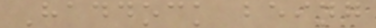Haddock being
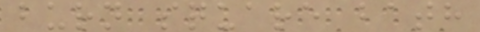burn square bath
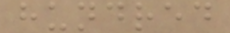hundred
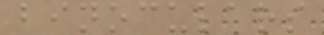binoculars
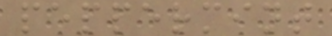peppermint
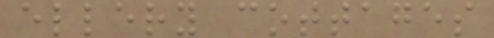ellery cottages
